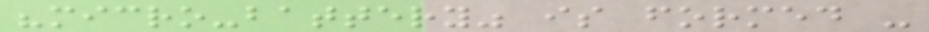"micro-battery" is formed -
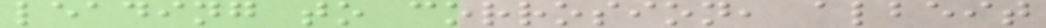leading to corrosion, albeit
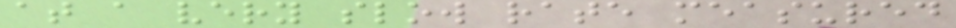at a very slow rate measured
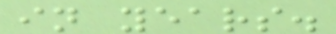in years.
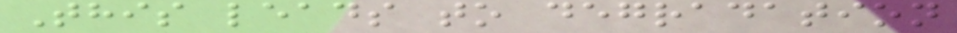This leads to degradation
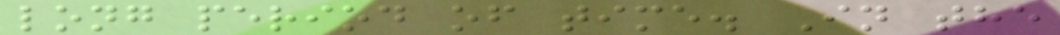long period of time. In the
